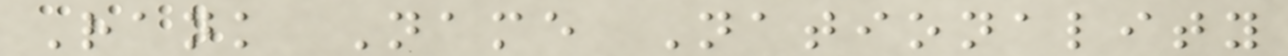Rank Name Nationality
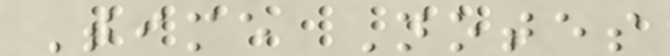Time Notes
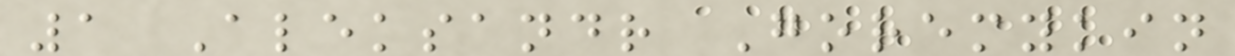1 Aleksandr Goremykin
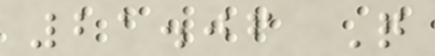21.06 Q
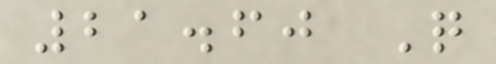21.60 Q
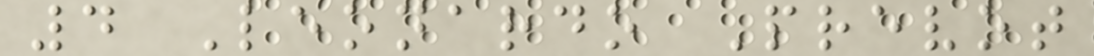4 Leonardo Prevot
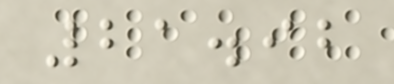21.92
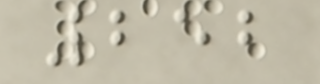252
